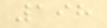198
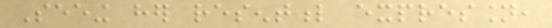Seeing her resentful expression,
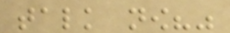talk now?"
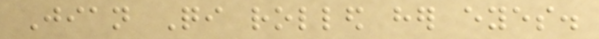Jian Qi rolled her eyes.
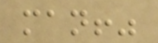man!"
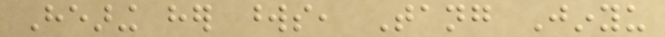Hearing her words, Tang Jinyu
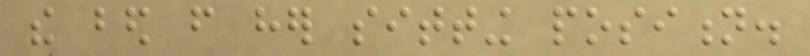the bed from her sitting position.
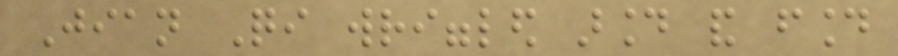Jian Qi wriggled around and found
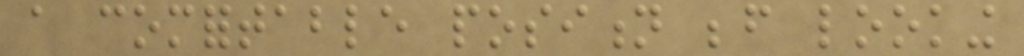a comfortable position before looking
